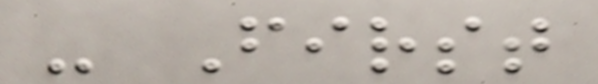- First
